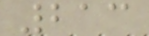213
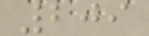209
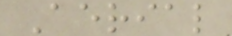Aerial
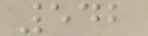542
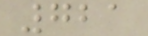721
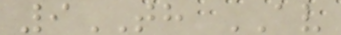9TH AV
